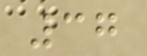37
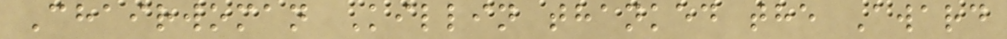Chairwoman Killin thanked the Award
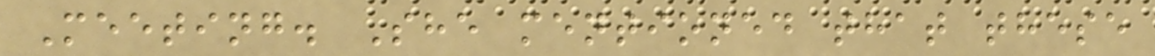Meeting. She mentioned that these
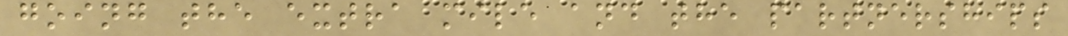going the extra mile and the partnerships
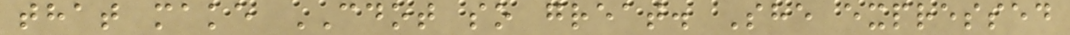that make CDOT so great. She expressed
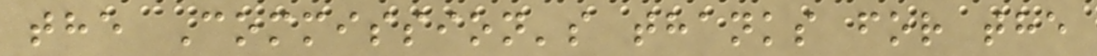the Commission's thanks for the
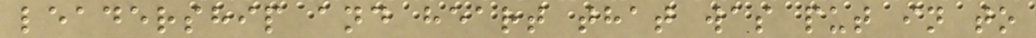leadership and heart that was put in to
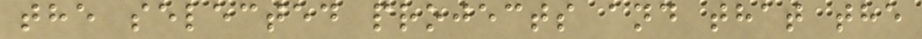the selected projects and that the
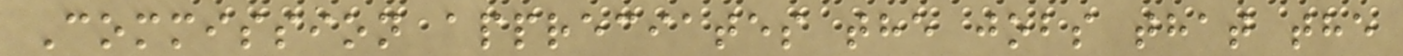Commission appreciates the jobs that the
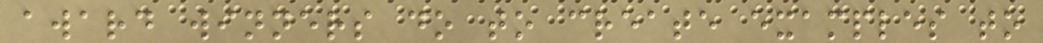award winners do to create examples to
